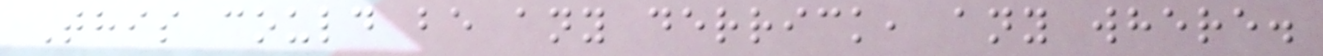This could be any derrick, any where.
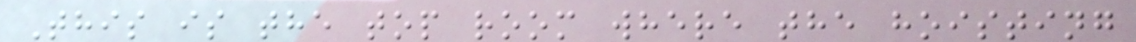This is the top room where the hoisting
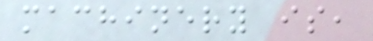machinery is,
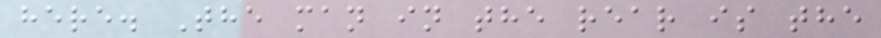here. The man in the rear is the
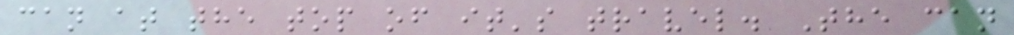can at the top of it's travel. The can
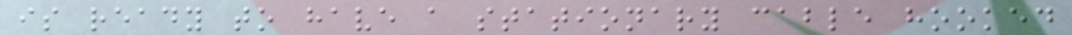is ready to have a stationary cable hooked
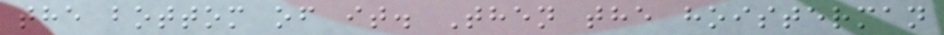the bottom of it. Then the hoisterman
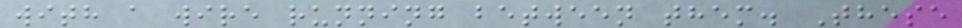with a wire running between them. These
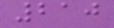210
